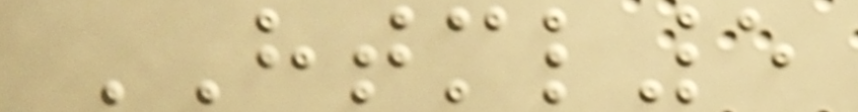HTML5
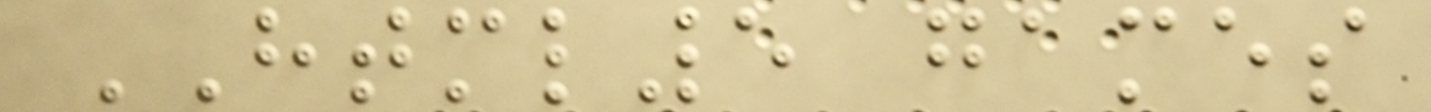HTML5 games
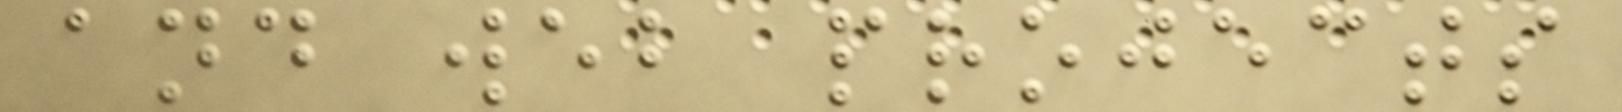and web projects
